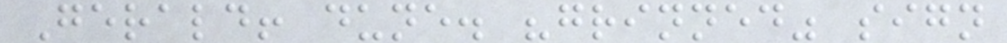Gerald! dune. "grinned" sign
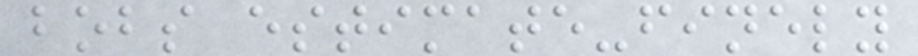bobs estimate-finely
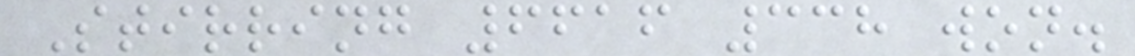Stirring 6616 338 won.
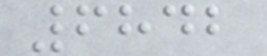6842
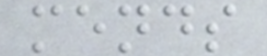mends
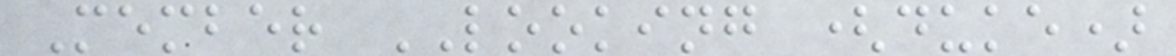Member LOOKING (duke)
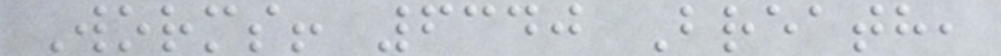Worms! 6340 Breath,
